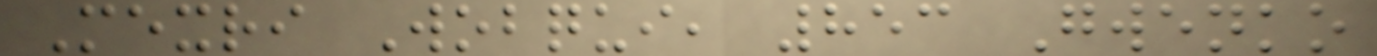Mexri Wobqui, 853 Gwenko
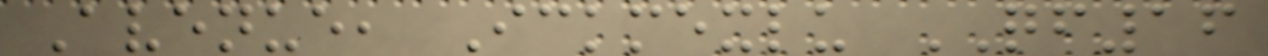Avenue, Ickmexlu QF16
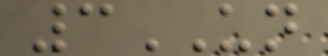3UN
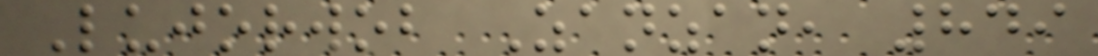Lujorwob Zanzan, 849
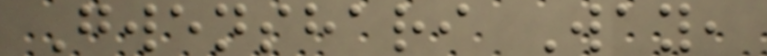Gwenshari Way,
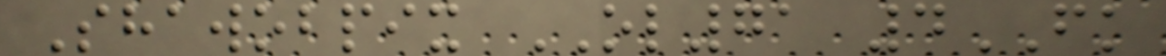Shawobpix OL71 4FK
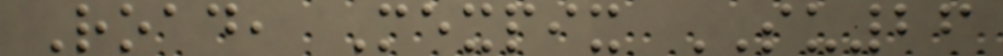Road, Mexpix SU26
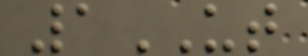1UT
